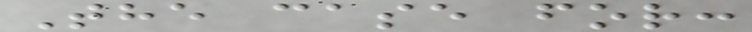The case for:
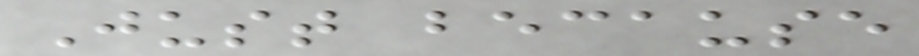Just because
